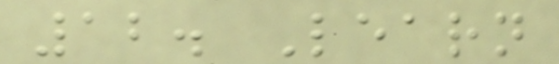12. Learn
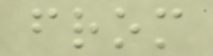from
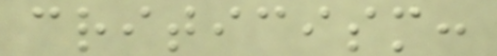criticism:
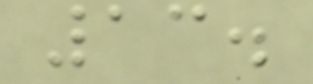13.
